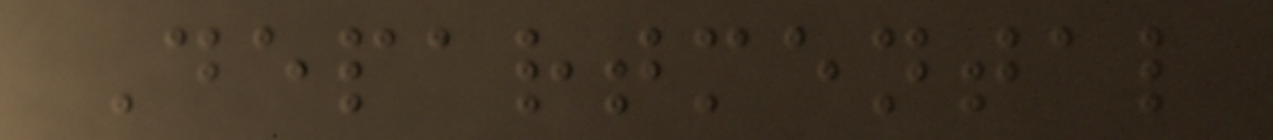Departmental
